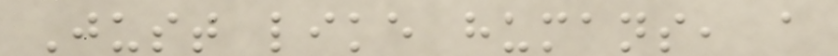Just like humans, a
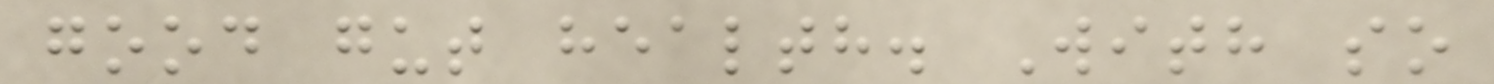good gut health. With so
